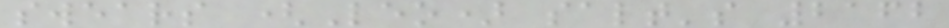swears (Leo) salt's 2162
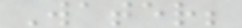Water;
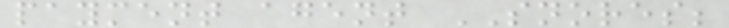payment agent SNORES;
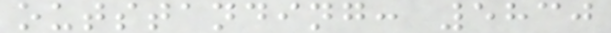outstanding: 5830
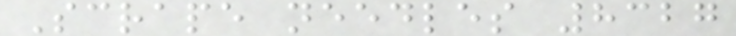Scrape needles 8327
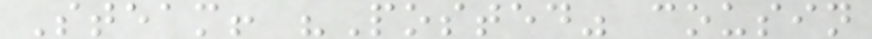Steam! "Posted" cousin
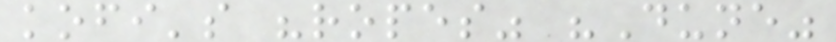kofi's "ropes" "Dune"
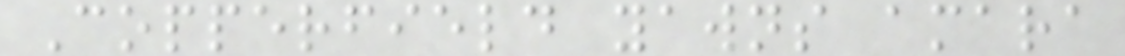Copperfield yawns amara
